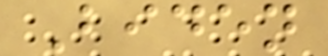Biden
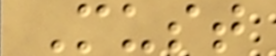Must
